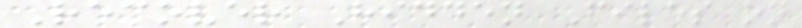Recover Hidden Files on
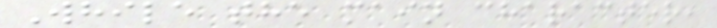While the main character,
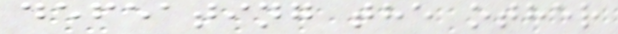defeating the other
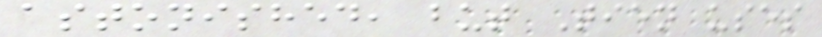astonished, but Tien uses
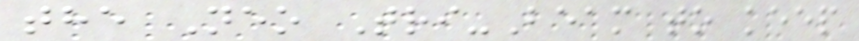the Neo Tri-Beam to keep
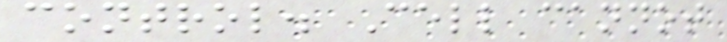control. Cell cannot
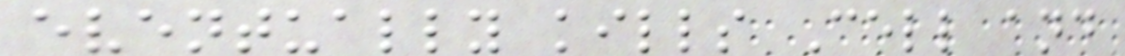eventually kills Cell and
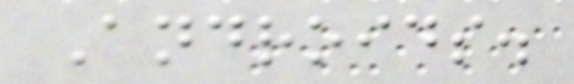Androids.
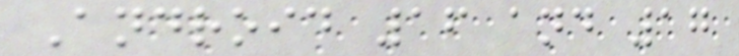Android 16 and 17
